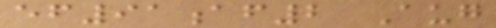ef91af2 Aug
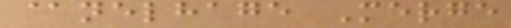@nelhage Merge
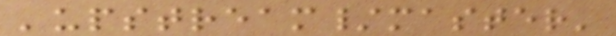'upstream/master'
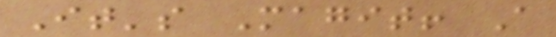It's Magit! A
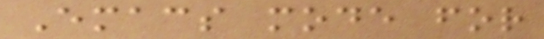Emacs mode for
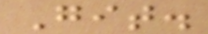Git.
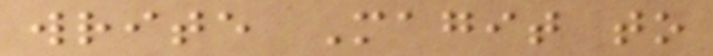write Magit to
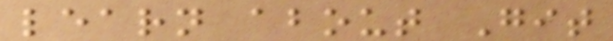learn about Git
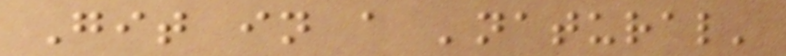Git in a 'natural'
